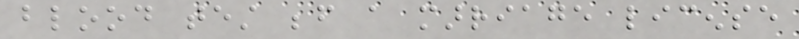blood test before a marriage license
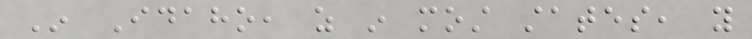In Idaho, as in most states, you
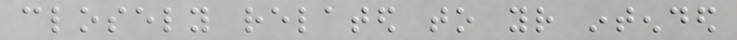closely related to your intended
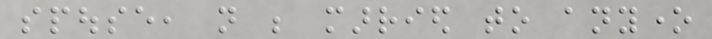spouse, not be married to anyone
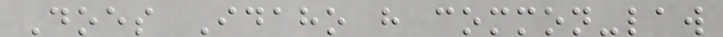Does Idaho have common-law
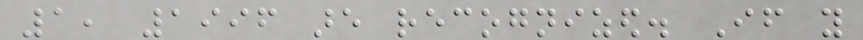1, 1996 are recognized. If you
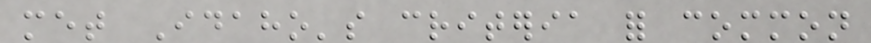met Idaho's criteria for common
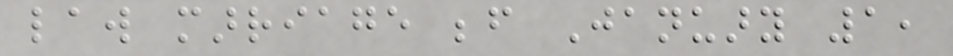law marriage before January 1,
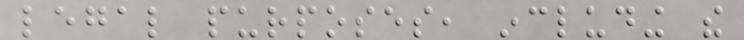legal purposes, including the
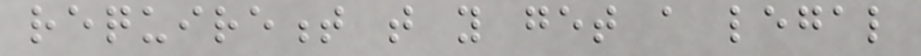requirement that you get a legal
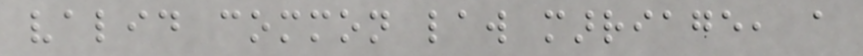valid common law marriage, a
